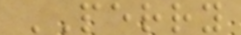PERRY
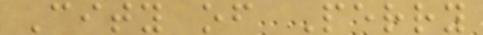City of Perry
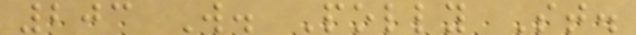203 W. Polly St.
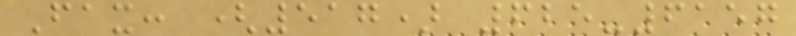Fax: (517) 625-6157
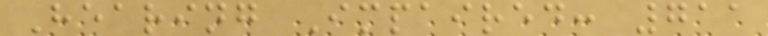Hearing Impaired: 711
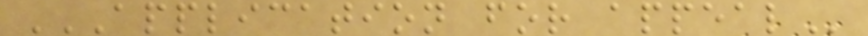APPLICATION FOR APPEAL
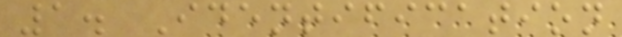1. Identification
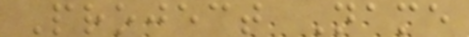Project Name
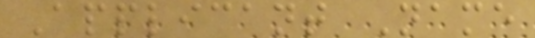Applicant Name
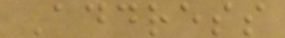Address
